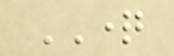QUESTION
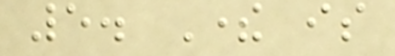5. There is
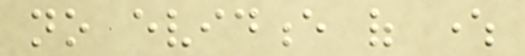no evidence of where
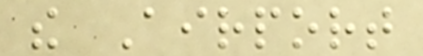the Airport
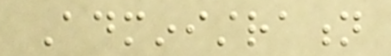Administration
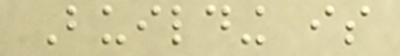Building is
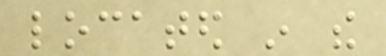located in the
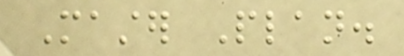Master Plan.
